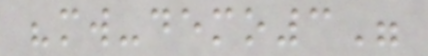"mw-demo3"
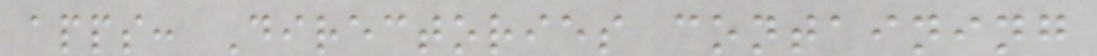apps: Directories containing
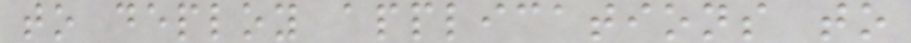to deploy applications to
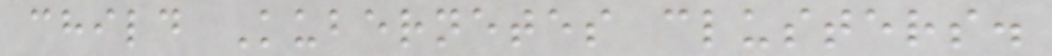child Kubernetes clusters.
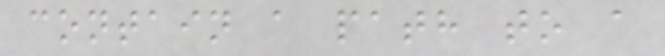contain a path to a
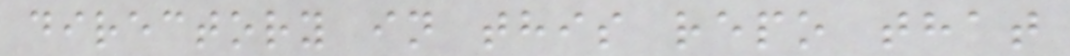directory in this repo that
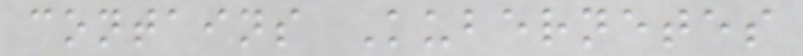contains Kubernetes
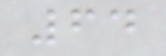64
